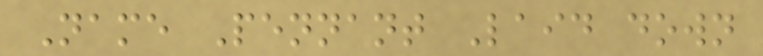Name Pennant Laid down
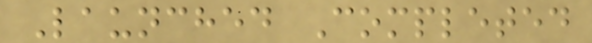Launched Completed
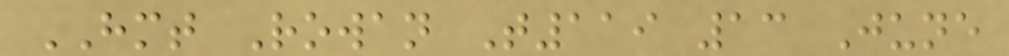HMT Rowan T119 13 June
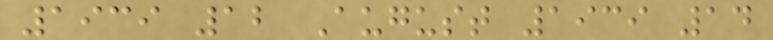1939 12 August 1939 14
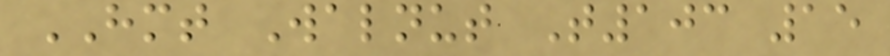HMT Walnut T103 15
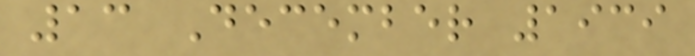13 December 1939
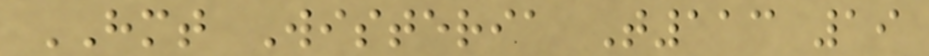HMT Wisteria T113 19
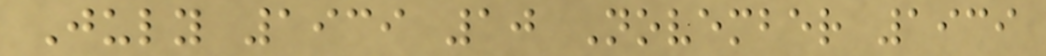July 1939 10 November 1939
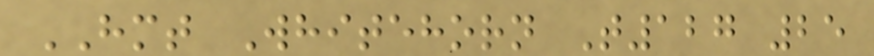HMT Whitehorn T127 25
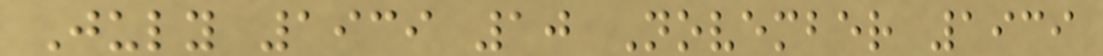July 1939 10 November 1939
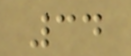34
